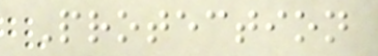Protection
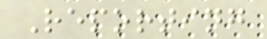Reporting
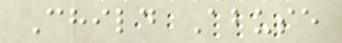Child Abuse
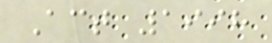Act 1998
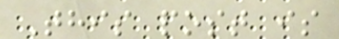This post is
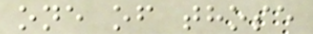one of those
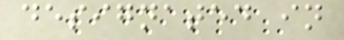designated in
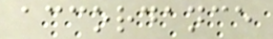accordance
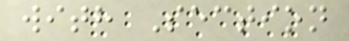with Section
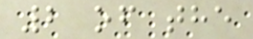2 of the
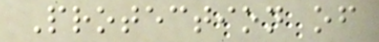Protection of
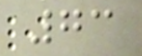73
